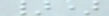})
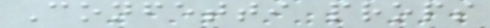Confetti props
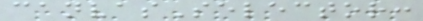canvasSelector:
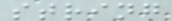string
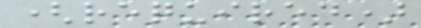(required)
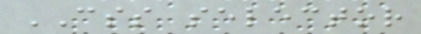CSS selector
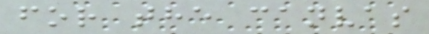for the canvas
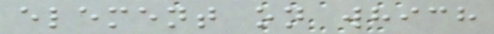element on which
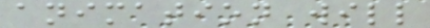animation will
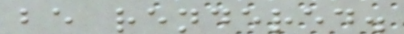be rendered.
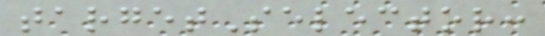targetSelector:
